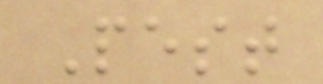Pest
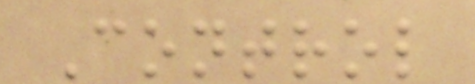Control
